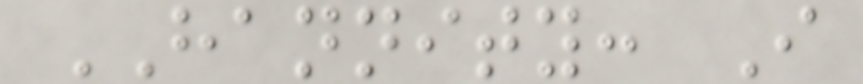HANNITY: I
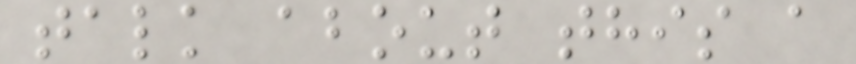talk about this a
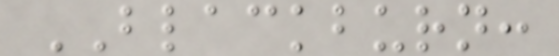BLACKBURN:
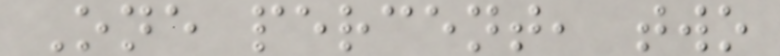One percent, two
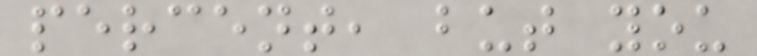percent, but you
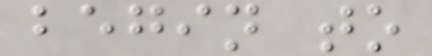begin to
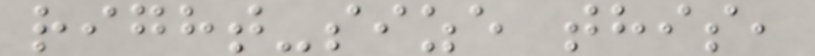right-size this,
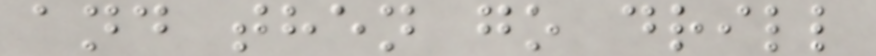and then go drill
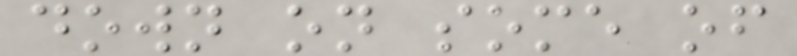down on some of
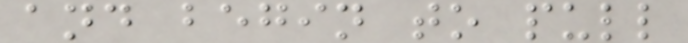and begin to pull
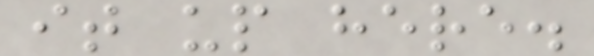it up here.
